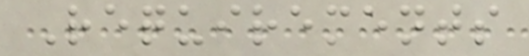Requirements
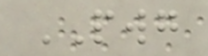PWG
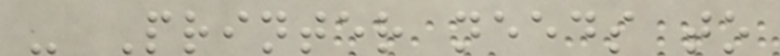- Printer needs to
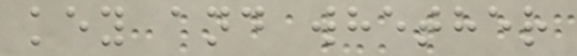key and whether
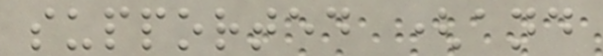supported (and
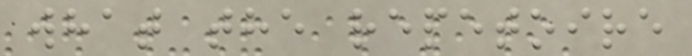what the repetoire
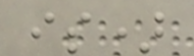is)
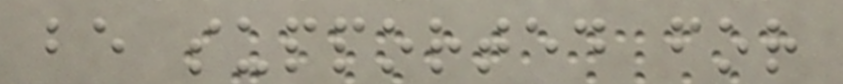be supported for
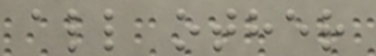all other
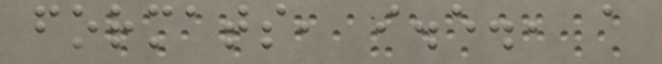formats, i.e., a
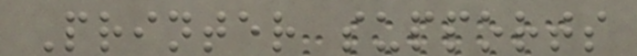Printer supports
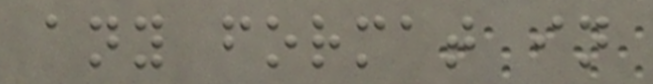any format in
